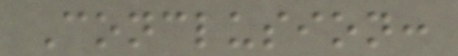Conclusion:
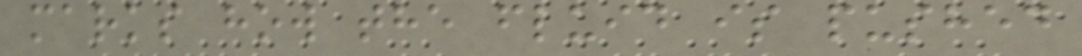marks how the fluid is pushed
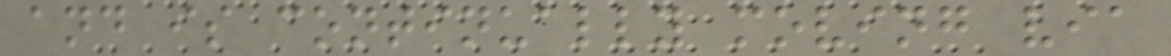and is continually moving via
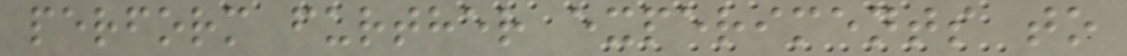perform further experiments to
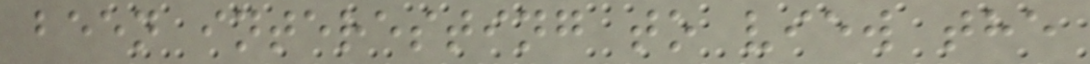been interesting to view the
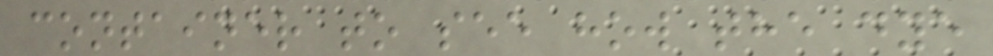container to see how the dye
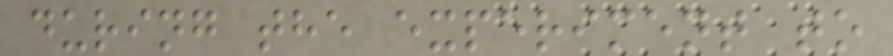during the experiment to
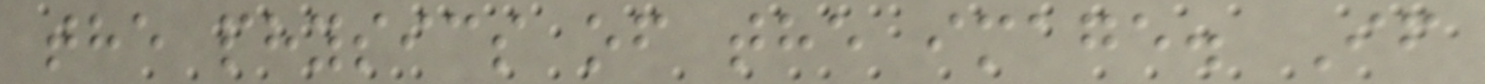the physics of the image. If
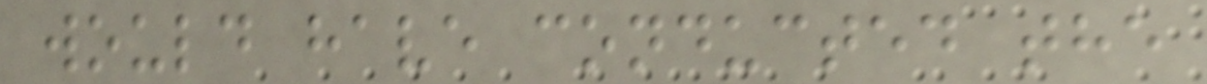would have conducted the
